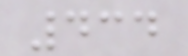434
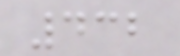432
